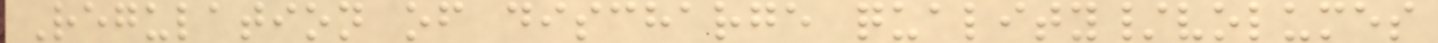Regulation of discharge quality/volumes
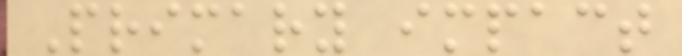Primary impact
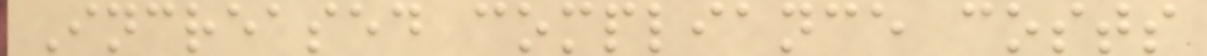Increased compliance costs
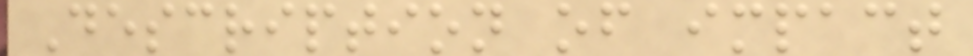Description of impact
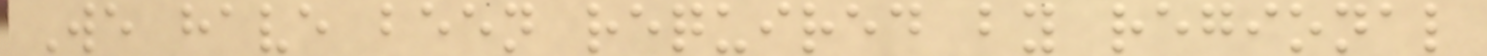We have been required by regional
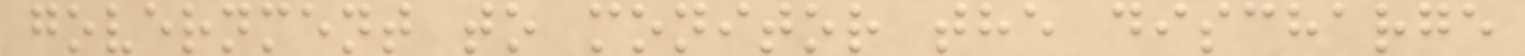government to monitor the discharge
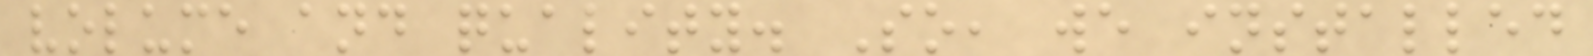volume and quality. So, we installed
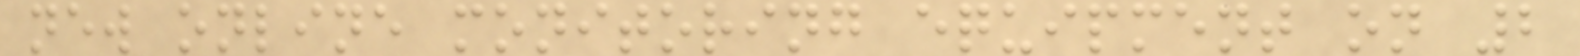new online monitoring equipment on 2
